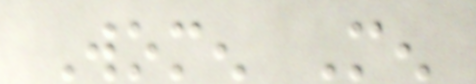Women Men
